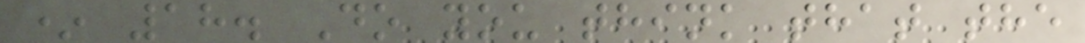* 18. Do you think that the
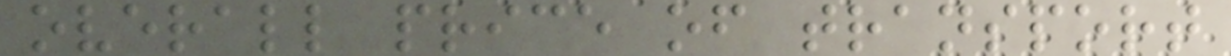overall price of transport
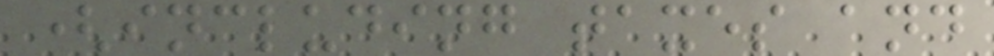(including taxes and
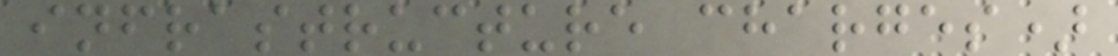infrastructure charges)
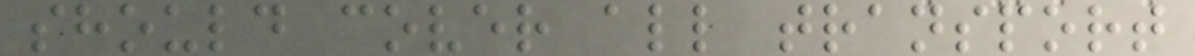should cover all transport
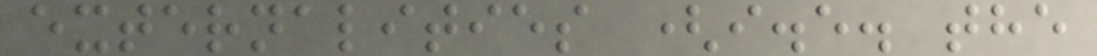externalities (i.e. the
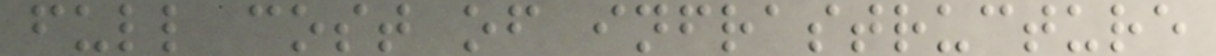full cost of infrastructure
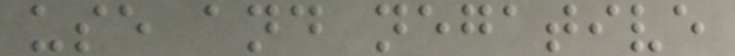use and negative
